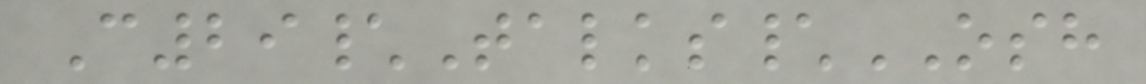C29\Talks\OSH
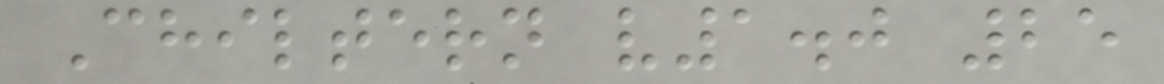Chiltern v1.0 25
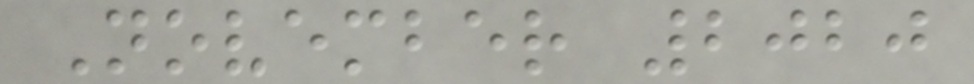November 2020
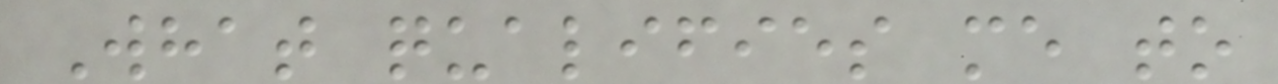What qualifies me to
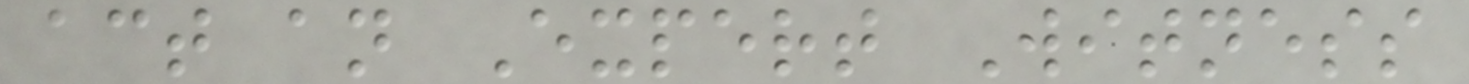act an Expert Witness
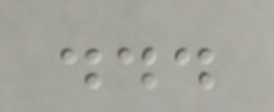...
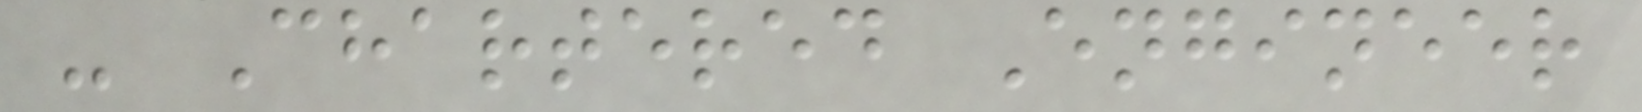- Chartered Engineer
